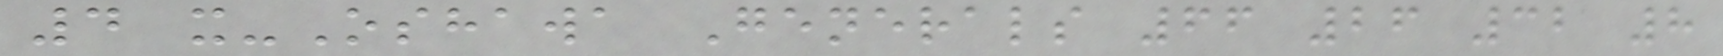4 x-Oshawa Generals 66 26 32 8
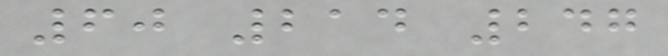60 214 247
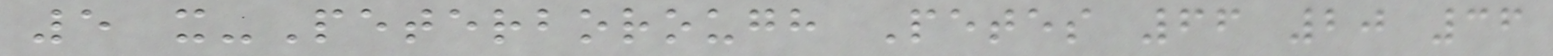5 x-Peterborough Petes 66 20 36
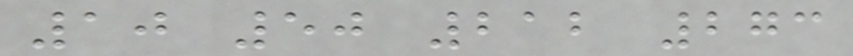10 50 212 273
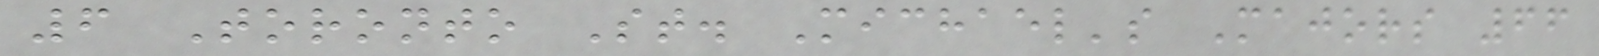6 Toronto St. Michael's Majors 66
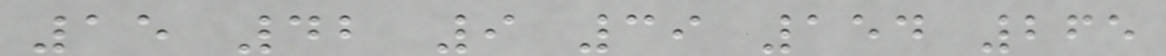15 42 9 39 154 265
